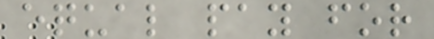equal pay for
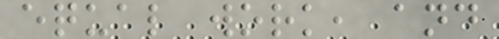equal work, and
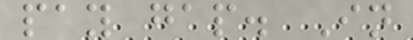pay gap. In
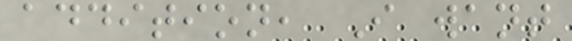addition, I want
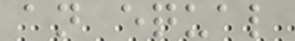an equal
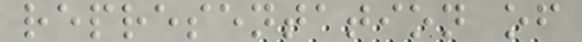representation of
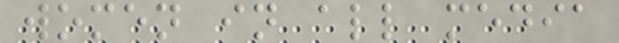women in all media
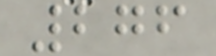276
